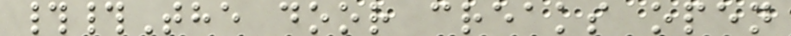##The door creaks open
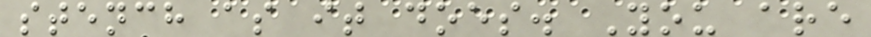stench as it does. You are
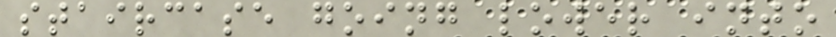staircase going lower into
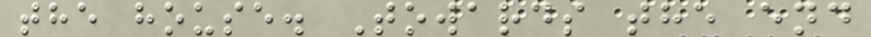the house. Towards the end
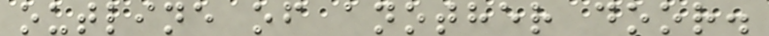outline of another door.
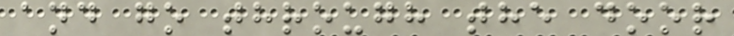and go through the door
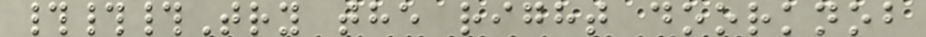###Try the right doorknob
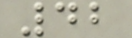42
